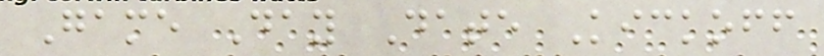Game Day Date Kickoff
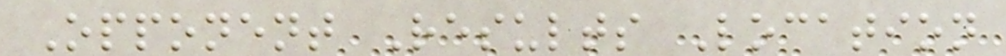Opponent Results Location
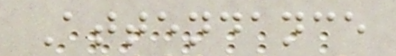Attendance
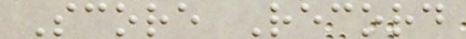Score Record
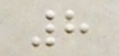8
